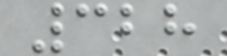328
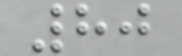80
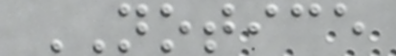NOTICE
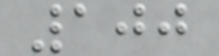100
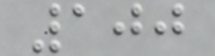100
